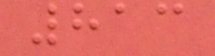813
